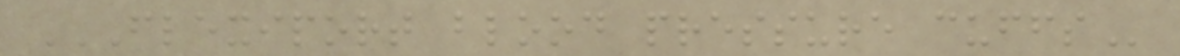FLEXIPORT BLOOD PRESSURE CUFFS
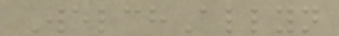WelchAllyn
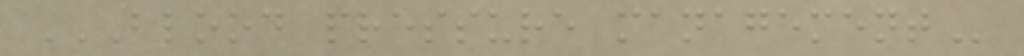BLOOD PRESSURE MANAGEMENT
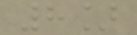8]
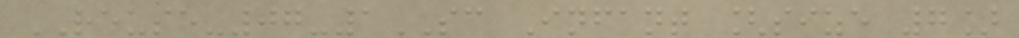REUSE-07-1SC Infant [size 7]
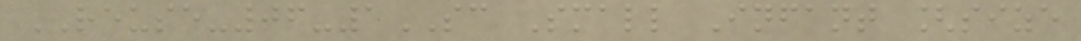REUSE-06-1SC Small Infant [size
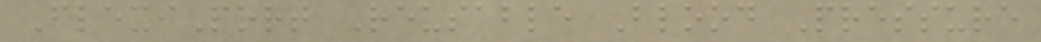FlexiPort Reusable Blood Pressure
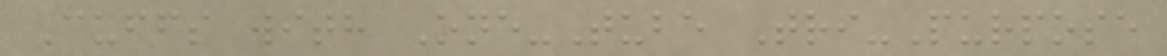Cuffs with One-Tube Tri-Purpose
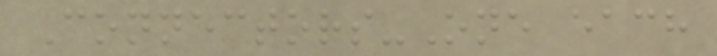Connectors-One each
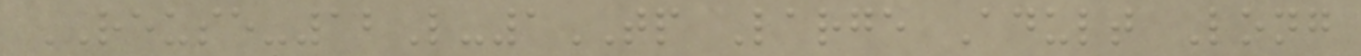REUSE-12L-1TP Large Adult Long
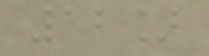12]
